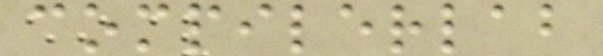compilerlab
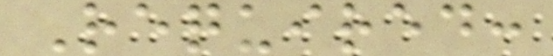Required:
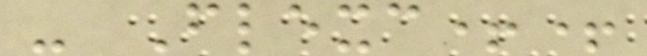- Flexc++
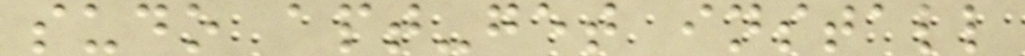sudo apt-get install
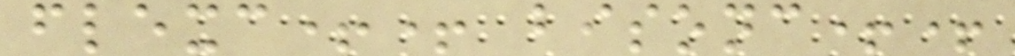flexc++ bisonc++
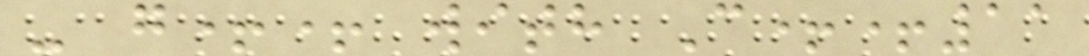- g++ with C++11
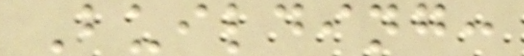Building:
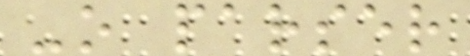-o parser
